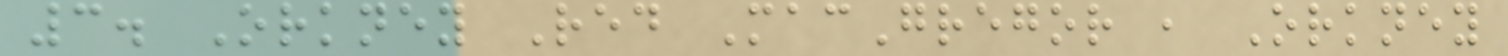3. Orkney Red MacGregor , Orkney
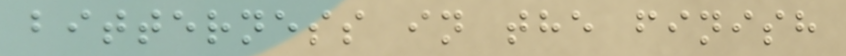bitterness in the finish
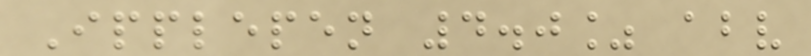Ipplepen 4.0% abv
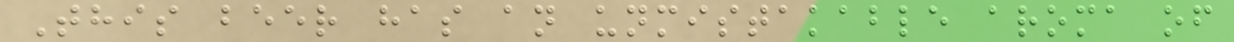This beer has an unmistakable aroma of
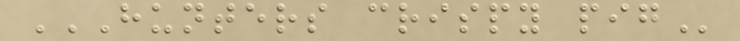HUNTERS CRISPY PIG
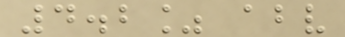4.2% abv
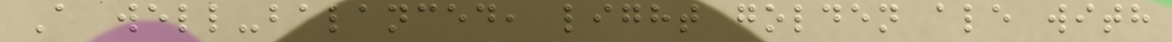A well-balanced, light golden ale with
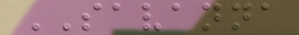SAVANNA
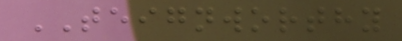TEIGNWORTHY
